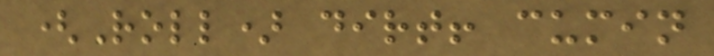(Roll) dirt! cumin
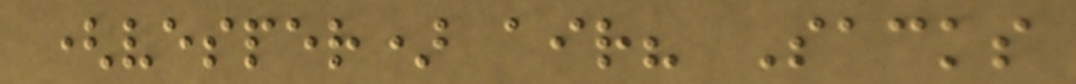(vesper) air? Sacks
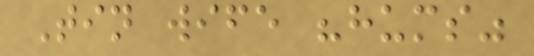Tin wife "hums"
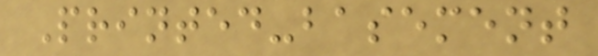Printed-basement
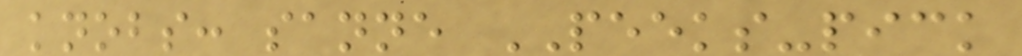knobs: sanne PEEKS-pick
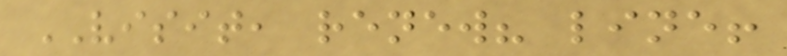VISIT, renew? line!
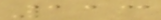113
